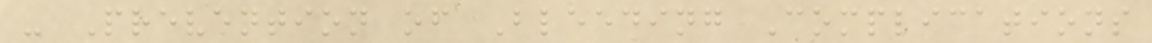- Prevention of Bleeding Complications
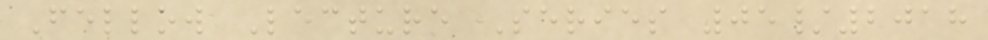Fellow Lecture Series 05/2018
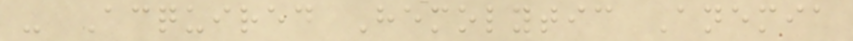- Acquired Hemolytic Anemia
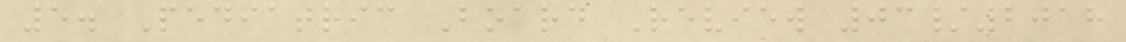5. Pediatric Board Review 03/2018
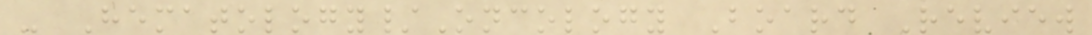- Hematology/Oncology Board Review
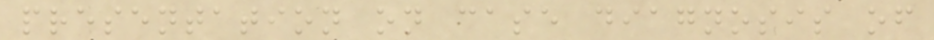presentation on case diagnosis of
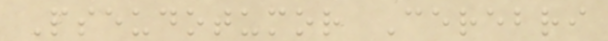Pseudotumor Cerebri
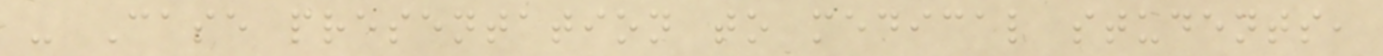- Case presentation to medical students,
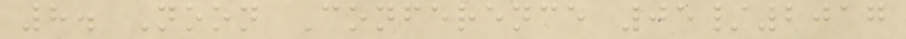8. Noon Conference 05/2017
